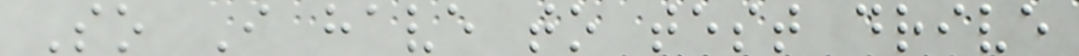So I have to test drive
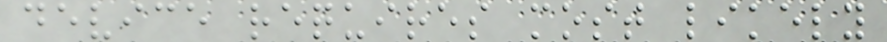device requires most likely
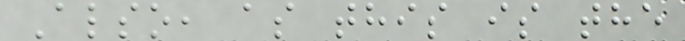Also, as this is the
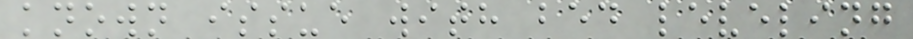known issue with bed leveling
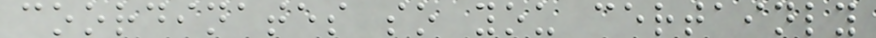coordinates so you certainly
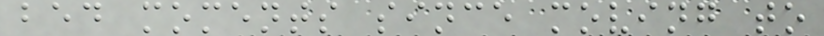bed moments since moving to
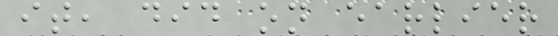it, did on earlier
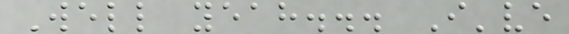Well yeah... I've
